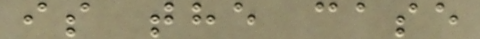is the case
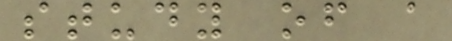study of a
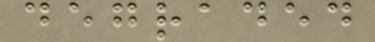degraded
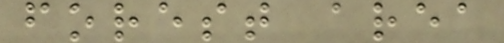forest area
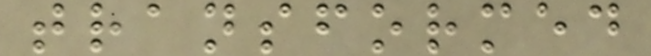transformed
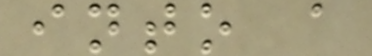into a
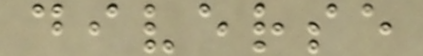diverse
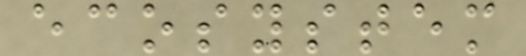ecosystem
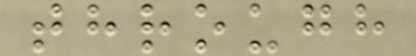through
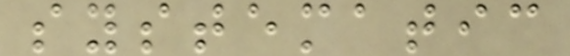systematic
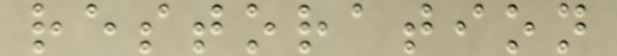restoration
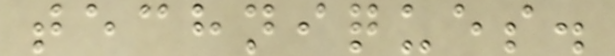techniques.
